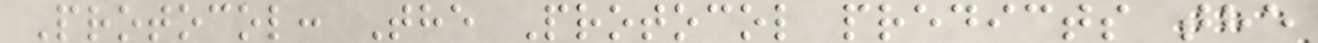Protocol: The Protocol predicts the
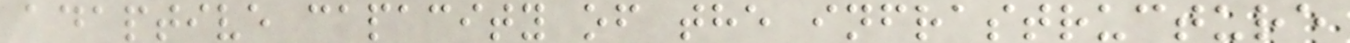adaptive capacity of the infrastructure
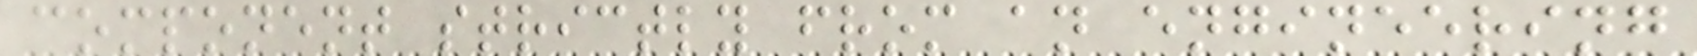component strictly from an engineering
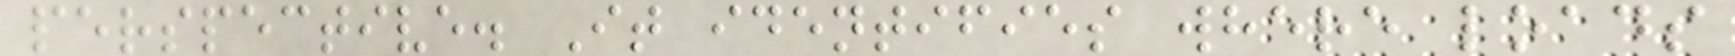perspective. It identifies where loads
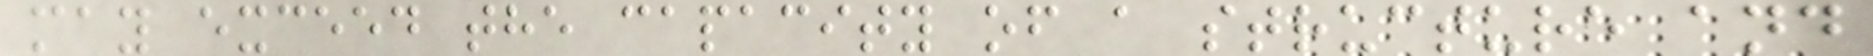may exceed the capacity of a structure and
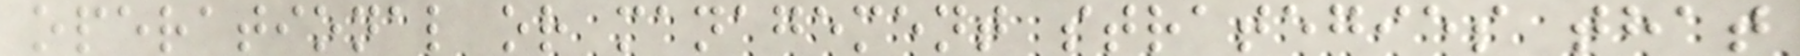operational or management strategies that
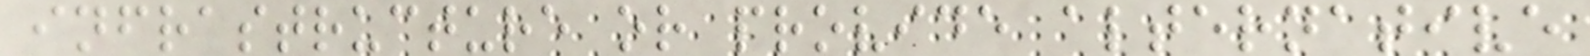infrastructure or provide alternative
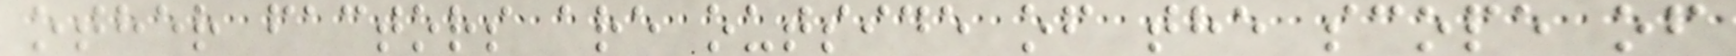other factors are outside of the scope of
